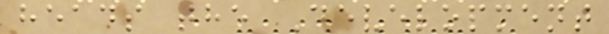heads the Development
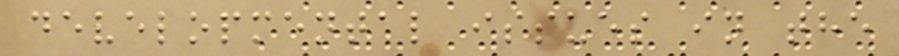developmental issues in the
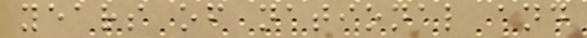years of national and
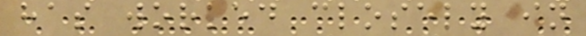has worked closely in
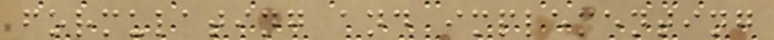formulating and implementing
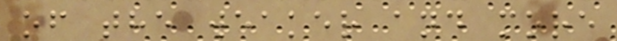of the weaker and more
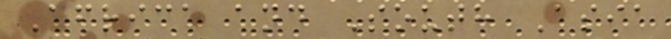Africa and South Asia
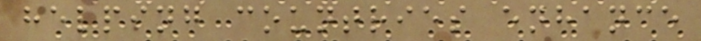helping countries enhance
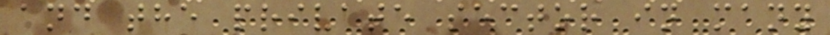and the private sector in many
